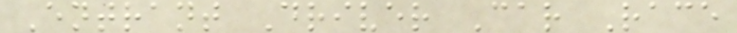Entrant Driver Car Race
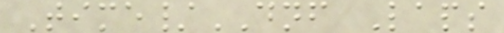Time/DNF Laps
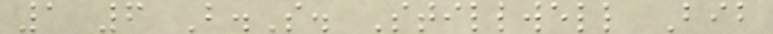1 6 B.S. Stillwell Bib
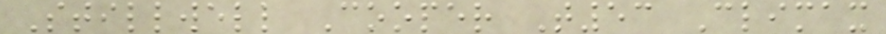Stillwell Cooper T53 Climax
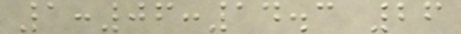1:06:14.3 26
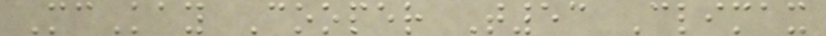McKay Cooper T53 Climax
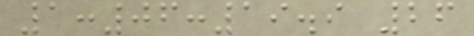1:06:19.9 26
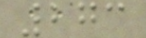273
